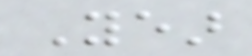Year
